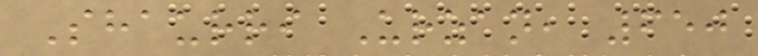Shaurri Urzan, 650
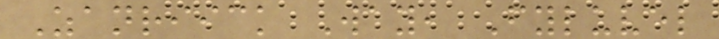Zanriick Way, Fyluvel
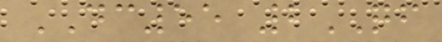DC55 2QF
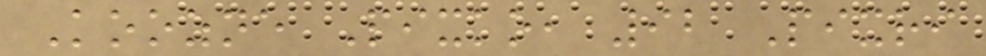Koozne Pixko, 92 Pixri
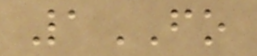1FO
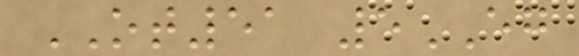OT51 5EG
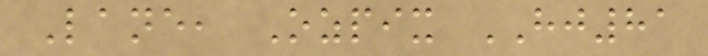Lane, Ozpix HJ81
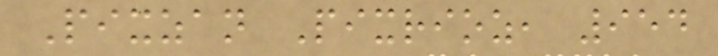Pixzan Pixrioz, 954
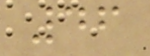46
